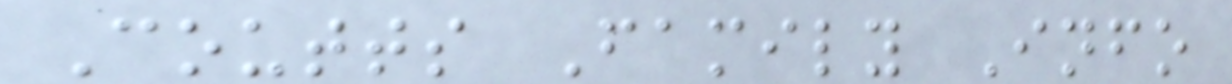Coutts Family Info
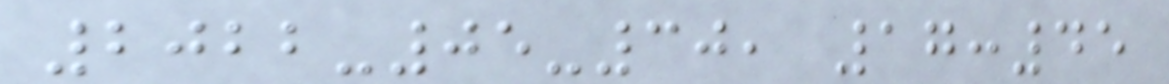2022-05-30, 17:45
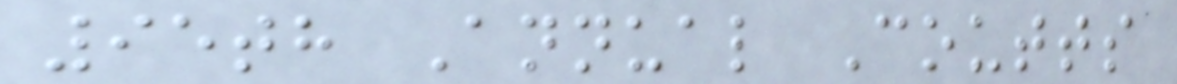95th Annual Coutts
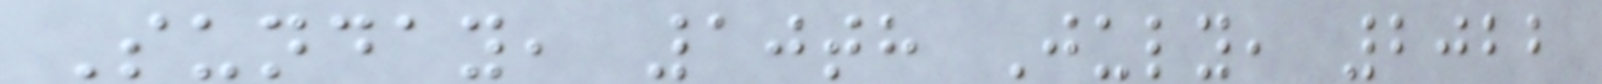Sunday, 10th July, 2022
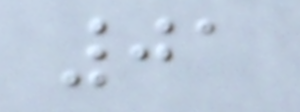01
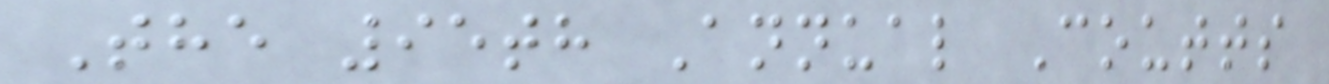The 95th Annual Coutts
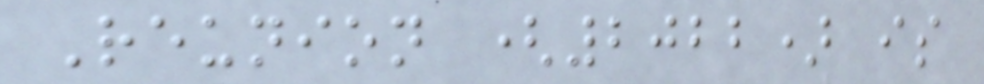Reunion (2022) is
